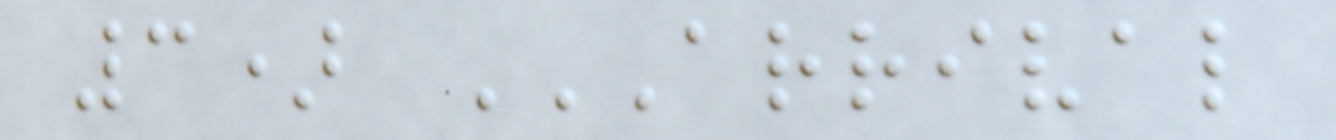3) ARRIVAL
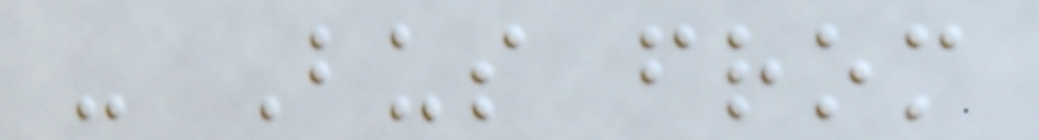- Bus from
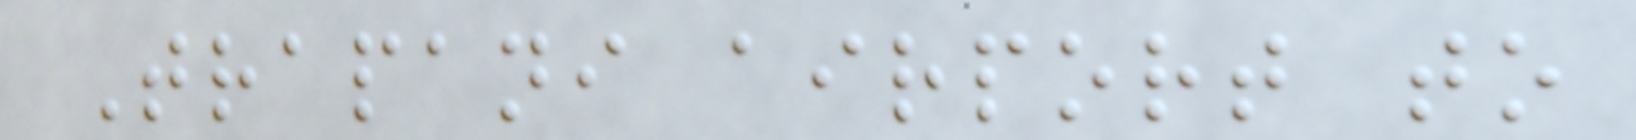Trapani airport to
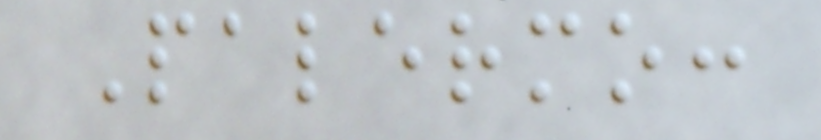Palermo:
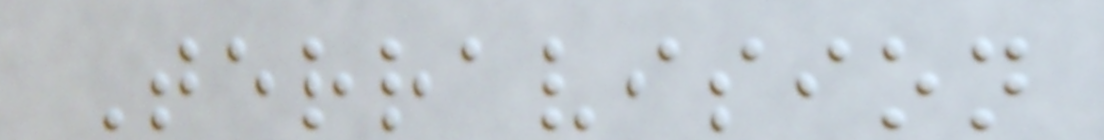Terravision
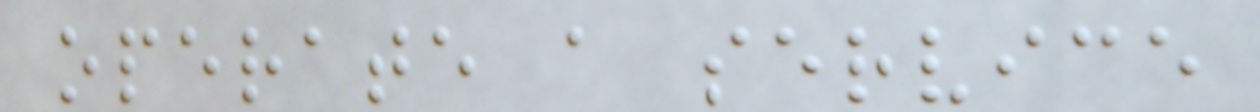operate a service
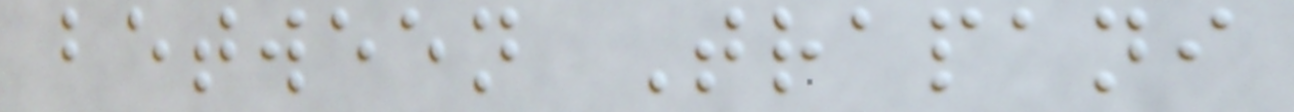between Trapani
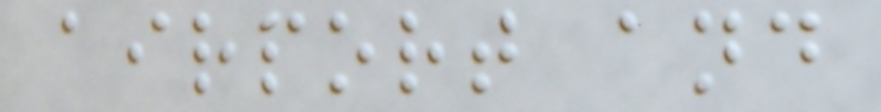airport and
